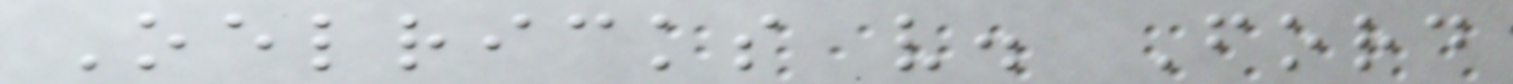Oelricks v. Ford
